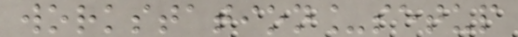workstation_setup
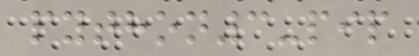python3-pip
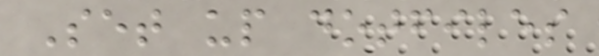Set up dotfiles
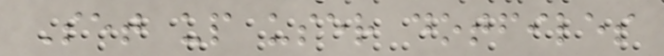Set up user dotfiles
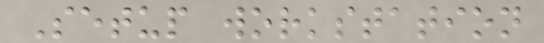Setup workstation
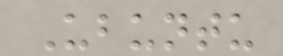Ubuntu
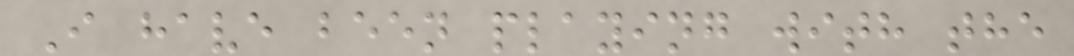I have been playing with the
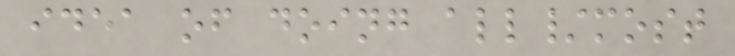idea of doing all/most
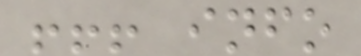!!! info
